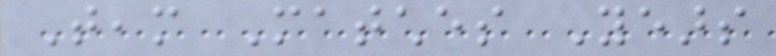Team Matches Years
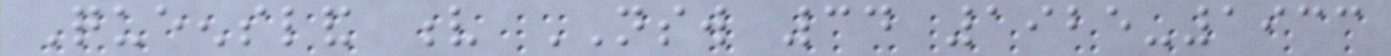Queensland v NSW 34 1925-1933
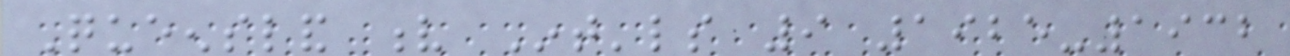Queensland v Int'ls 9 1925-1932
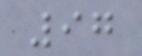97
